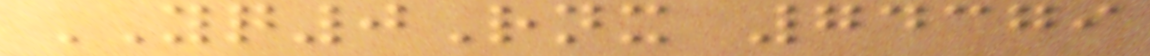YQ0Rnx 74379
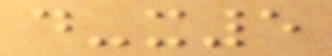d-x5
